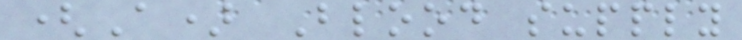(A) Blood supply
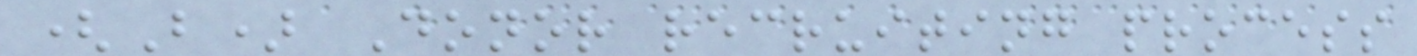(B) Donor recruiting process
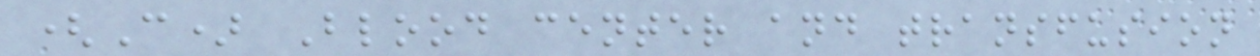(C) Blood center and transfusion
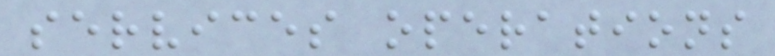services operations
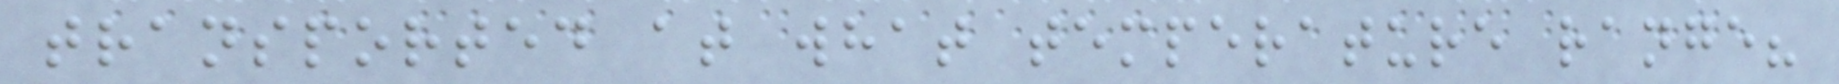transported at what temperature range?
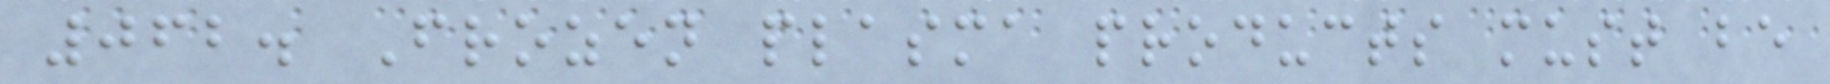062. Frozen plasma products must be
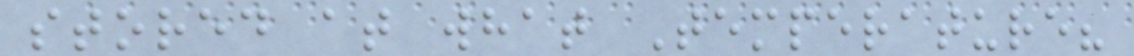stored at what Temperature?
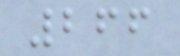266
